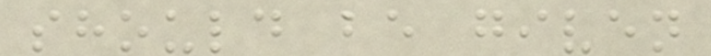should be given
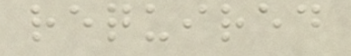required
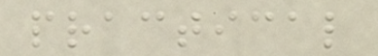practical
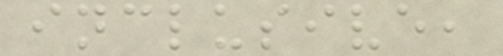inclusive,
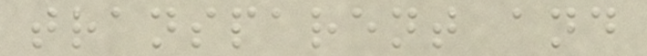transparent and
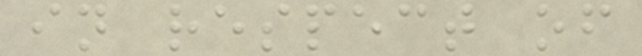in respect of
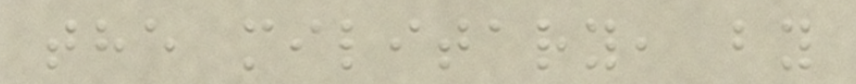the military, by
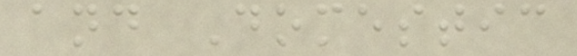and Domestic
